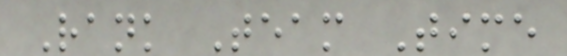Rank Team Time
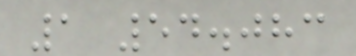1 54.083
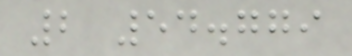2 54.779
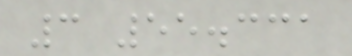3 55.331
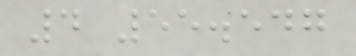4 55.547
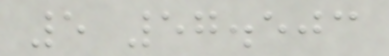5 57.503
